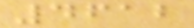4612
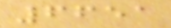6651
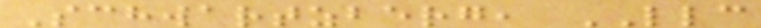Schwartzberg, LLC
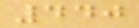440
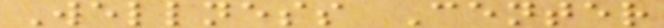Wellness Center
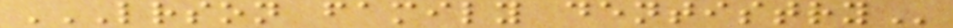LRSON FAMILY DENTISTRY
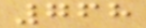768
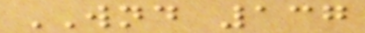WND 137
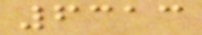6313
